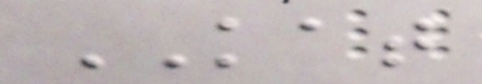KAT
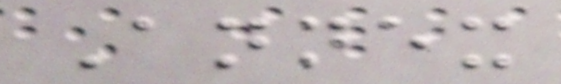Annex
